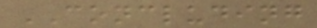CONCLUDING
